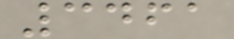3461
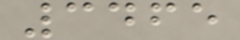3465
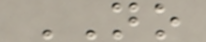NO
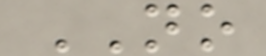NO
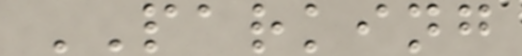PARKING
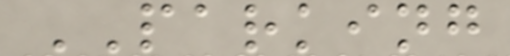PARKING
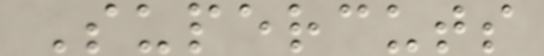Supercuts
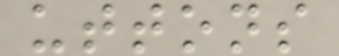uttons
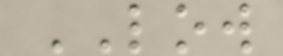LOW
